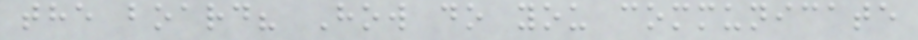the board? How do you communicate
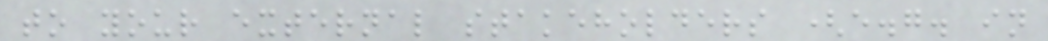to your external stakeholders (e.g. in
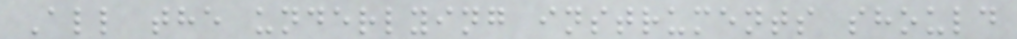All the underlying instruments should
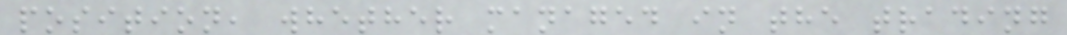position, whether managed in the trading
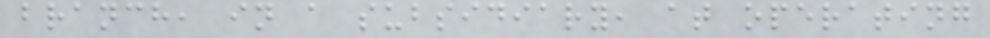branch, in a subsidiary, at operating
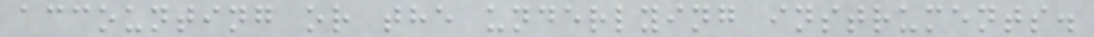accounting or the underlying instruments.
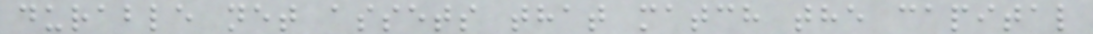durable net assets that match the capital
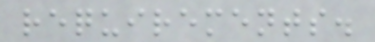requirements.
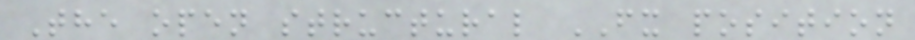The open structural FX position
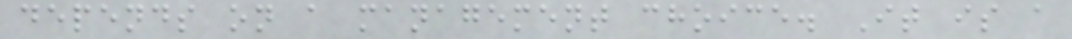depends on a management choice. It is a
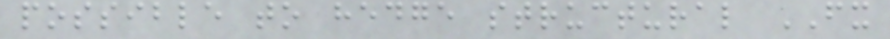possible to hedge structural FX
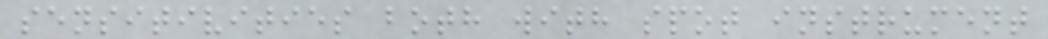sensitivities both with spot instrument
